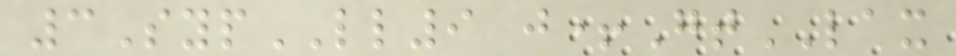3SypLL9 j+GtLAX
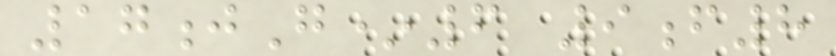17jG*6 9f8
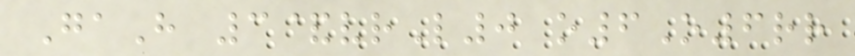GaH 3&vrL0 o6O6rr
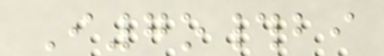I7o#bi
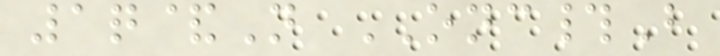1q&N ONC#B
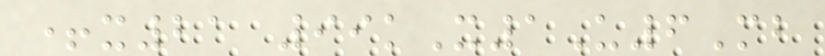+x21 99kX1U6Mb
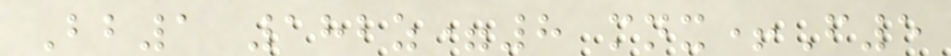Bb1 182z=8 mnx+F5
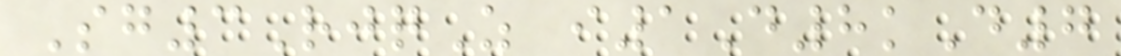Sg3RjqZ i1D8kD7
